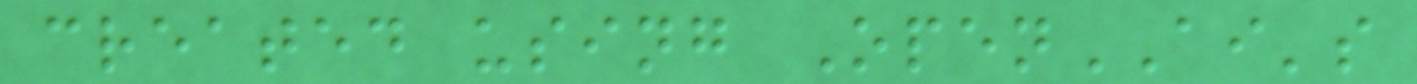created using OpenAI's
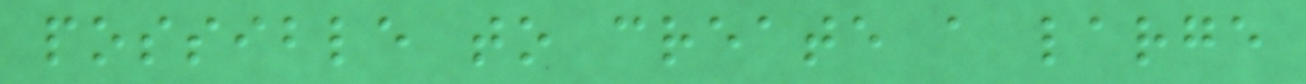possible to create a large
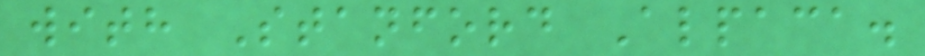with Stanford Alpaca.
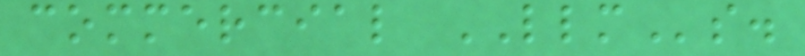commercial LLMs.
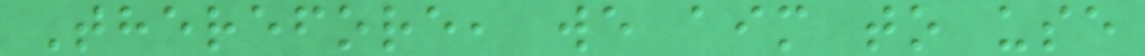Therefore, we aim to use
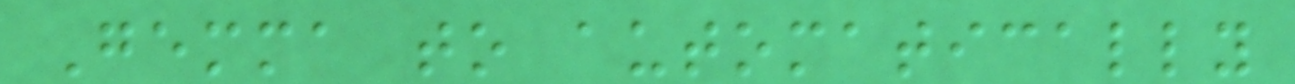Gemma to automatically
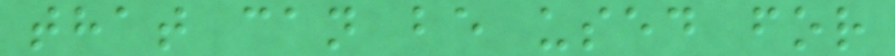that can be used for
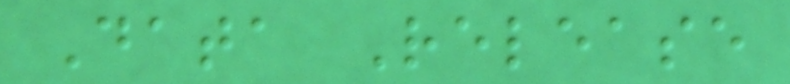Data Release
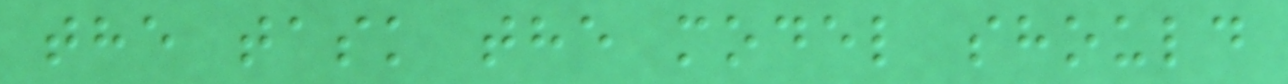the task the model should
